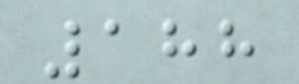188
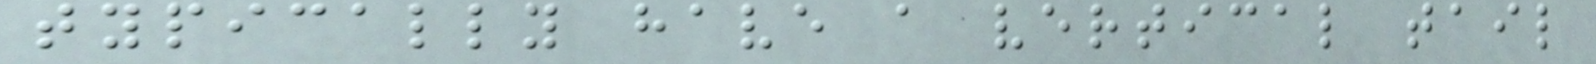typically have a vertical tail
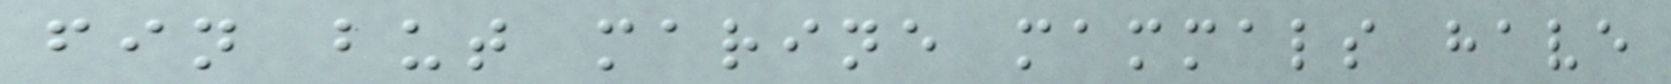fin but marine mammals have
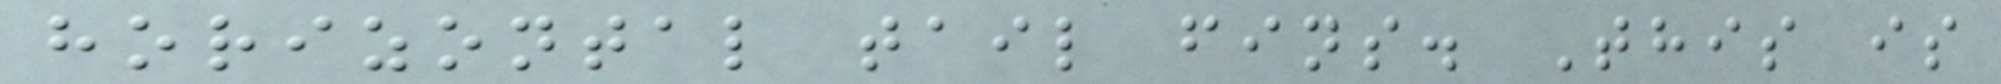horizontal tail fins. This is
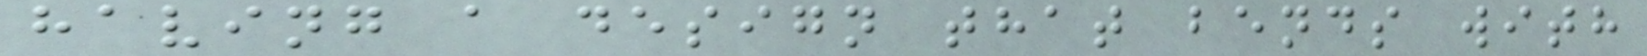having a design that bends with
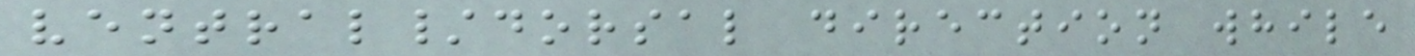ventral/dorsal direction while
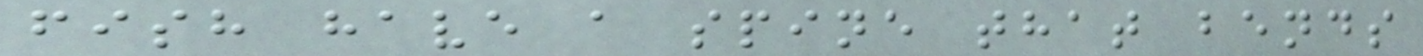fish have a spine that bends
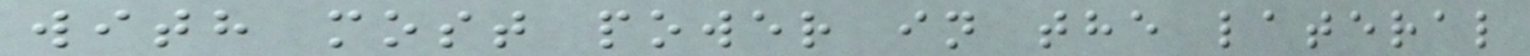with most power in the lateral
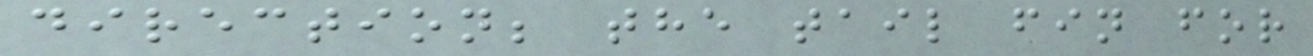direction; the tail fin for
